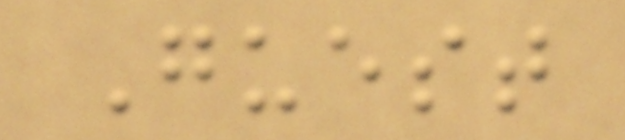Guest
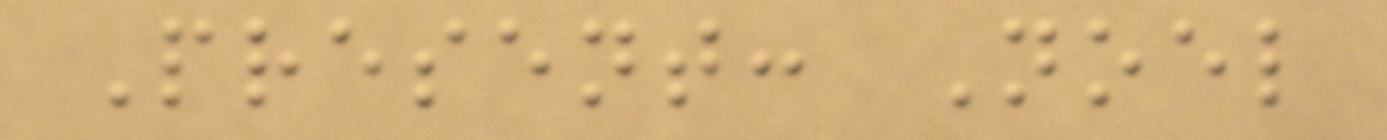Present: Noel
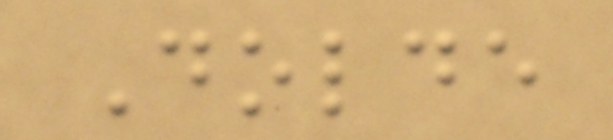Dolde
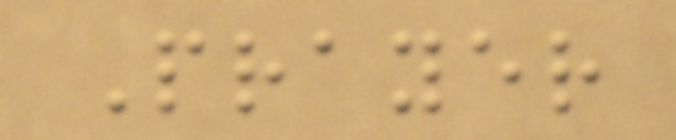Prayer
